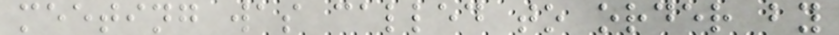meeting was called to order by
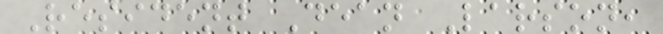Resident Dean Larson,
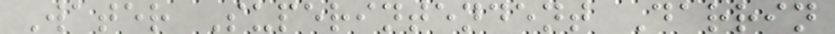Water Superintendent Darrin
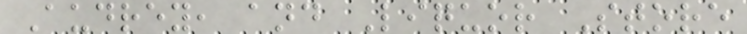Audrey, and Liquor Store
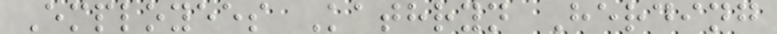Employees Kathryn Herding
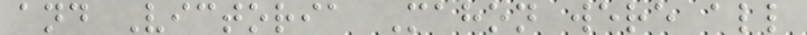and Victoria Mahon were all
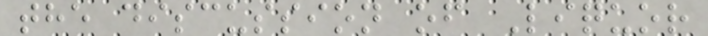the discussion of Liquor
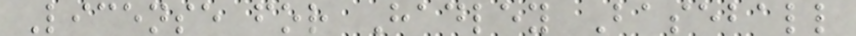License for Hadley Baseball
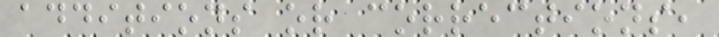additions or corrections,
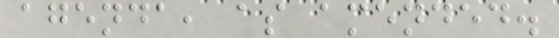agenda, as amended.
